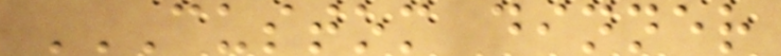CUSTOM DINNER
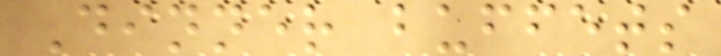Dinner buffets
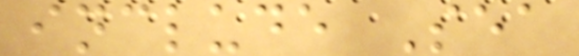include Sea
